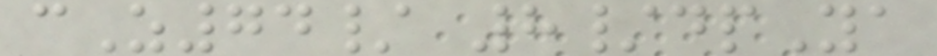cZ74/ 8/dpYa
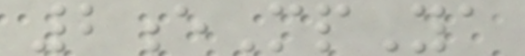2eMpYa
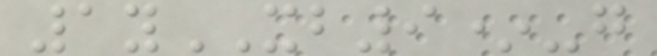1yXB9*-g
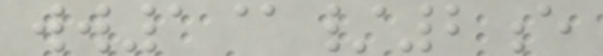ww1@/2e
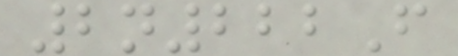2n222F
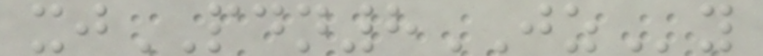xjPDN8JZy
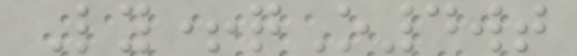Ly+qO4wt
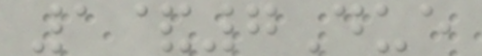1&7Due
